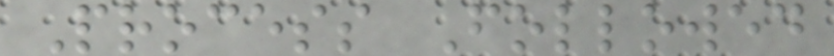Process Followed
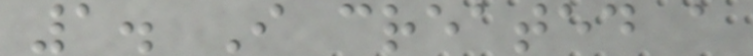1. I created a
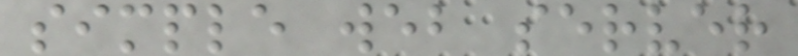simple web server
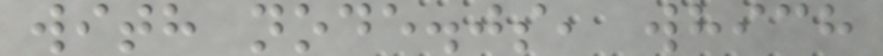with node.js, which
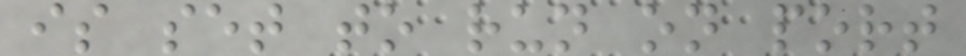is set to run on port
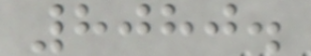8080.
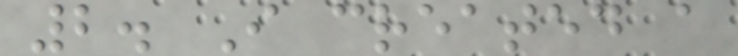2. I created a
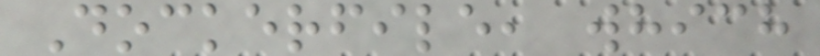Dockerfile, which
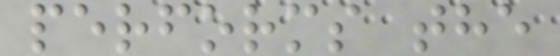performs the
